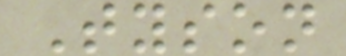Tyson
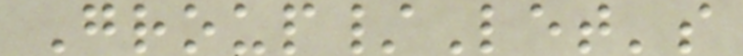Group/Let's
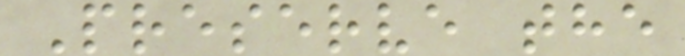Preserve the
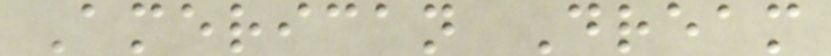American Dream
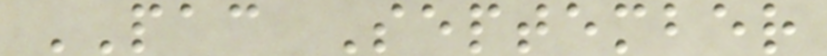PAC September
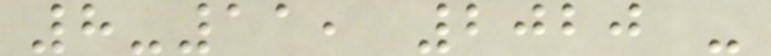8-11, 2020 -
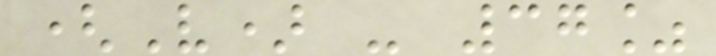(V) - 37%
